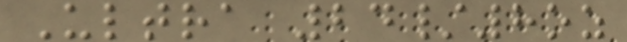Ultra 24/8oz
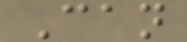Can
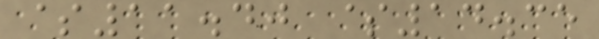$11.40 $14.35
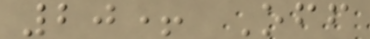20+ Off
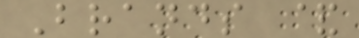Brands &
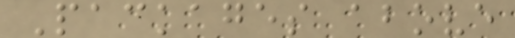Packages above
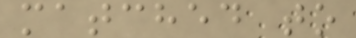matched to
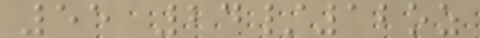55 24/12oz
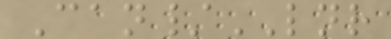Can/LNR
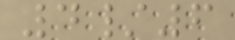4/6
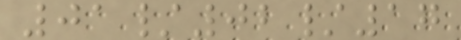01/02/17
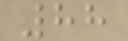88
